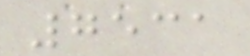7531
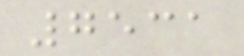7531
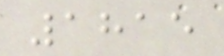1815
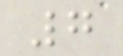7
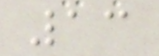13
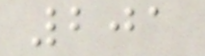201
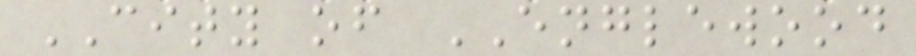CITY of ENGLEWOOD
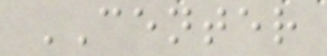CENTER
